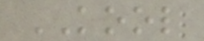KOOL
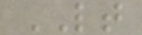LT
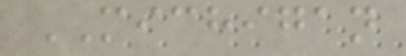MICHIGAN
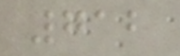712
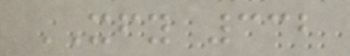XFY 332
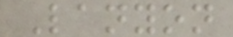Lanyon
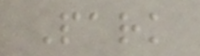Park
